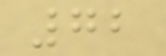72
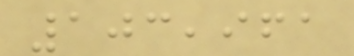103,961
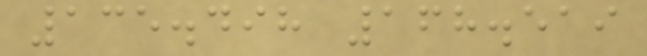135.498 168.519
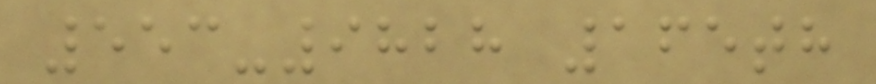553-9828 165th
